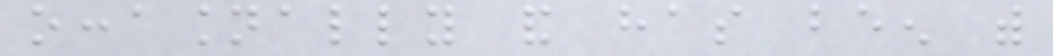occasionally and has been with
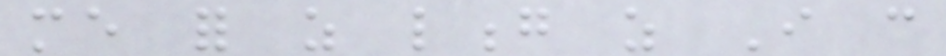me for as long as I can
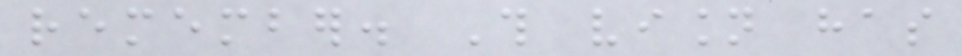remember. This vision has
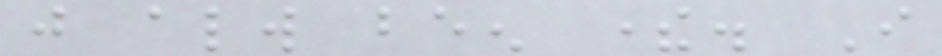just always been there. I
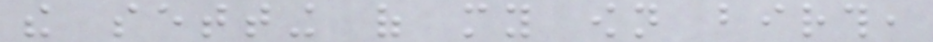the setting of my own birth,
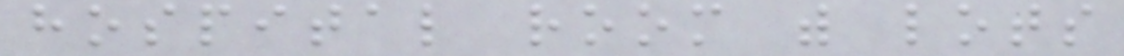hospital room with lots
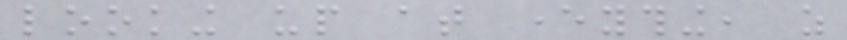looking up at everything, as
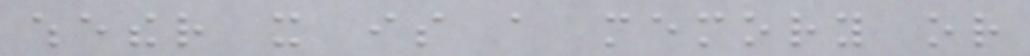whether it is a memory or
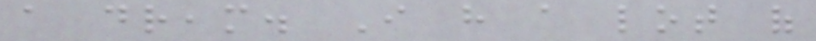a dream. I have a lot of
